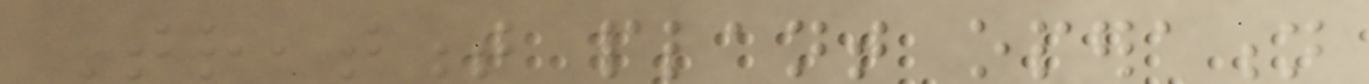Treatment plant operation
